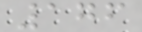176
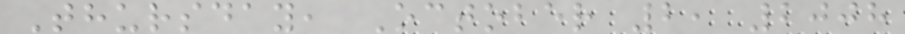Thursday, October 2, 2008
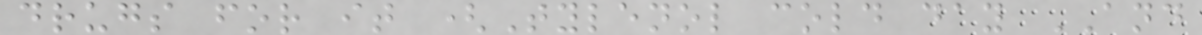drugs for it (Tylenol cold day AND
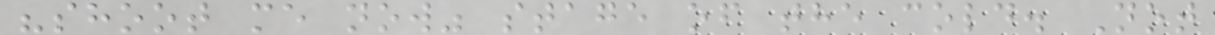"shoot me now" stage of the cold. Not
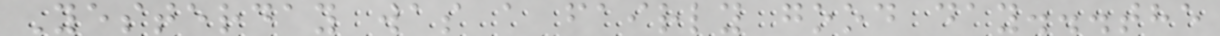Yesterday was a fairly good day...the
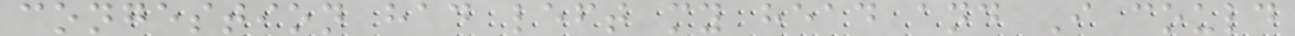congestion had left my head and I could
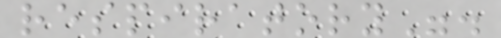respiratory".
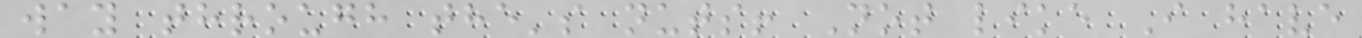way through the's nuts! Not like I have
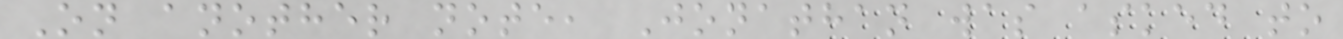On another note, Jonathan was asked to
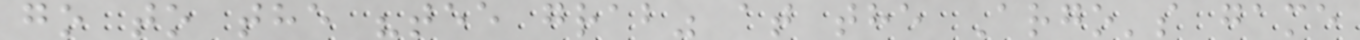go to the "tee grab" at the Argo's game
